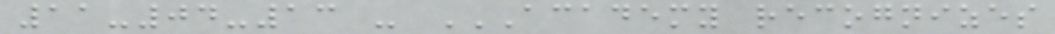11-04-13 - ACADEMY RECOGNIZES
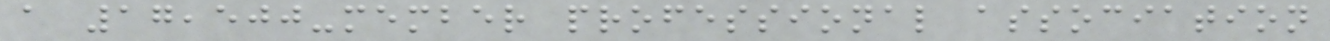a 17,500-member professional association
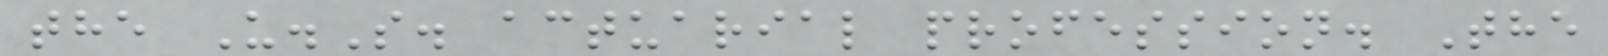the U.S. actuarial profession. The
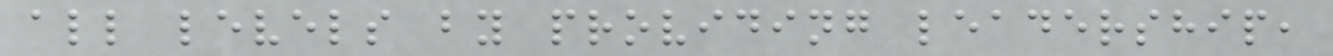all levels by providing leadership,
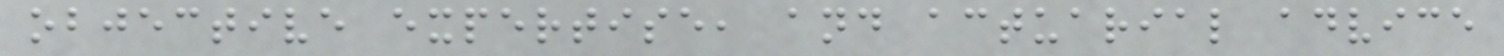objective expertise, and actuarial advice
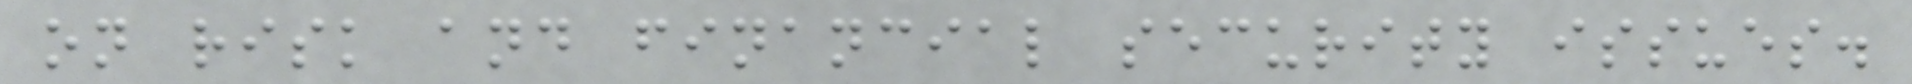on risk and financial security issues.
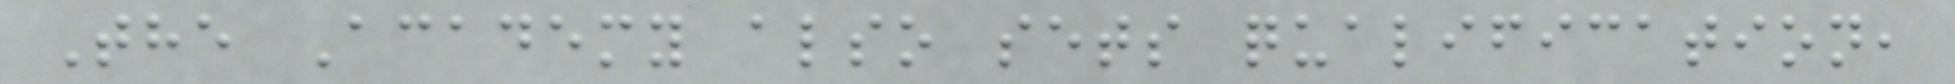The Academy also sets qualification,
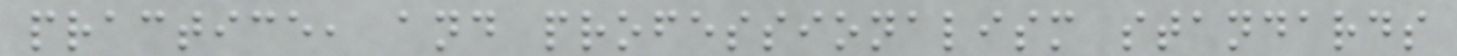practice, and professionalism standards
